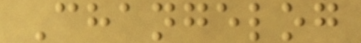Changelog
